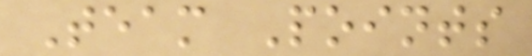Team Points
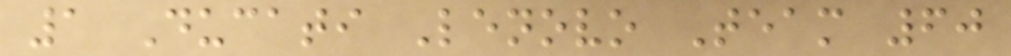1 Ducati Lenovo Team 60
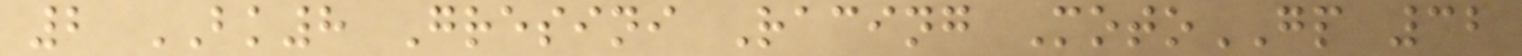2 BK8 Gresini Racing MotoGP 32
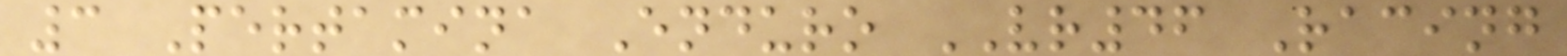3 Pertamina Enduro VR46 Racing
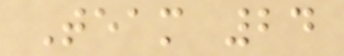Team 24
